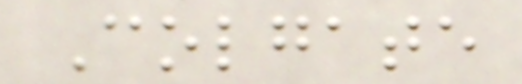Colgate
